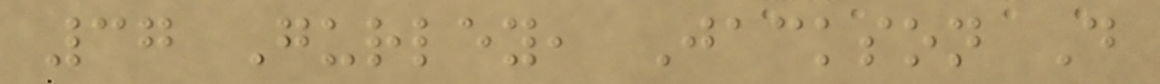37 Gurley, Jackson D
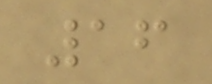16
